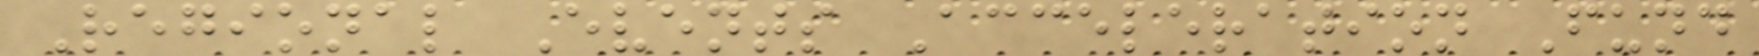Regional Events Acceleration Fund
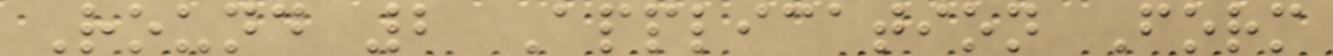Round 2 Application Form
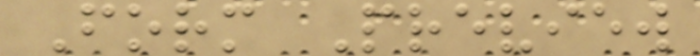Form Preview
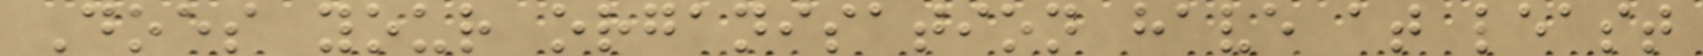Does your organisation have at least
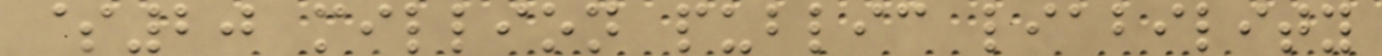$20 million public liability
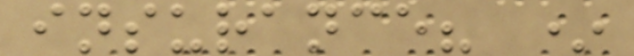insurance? *
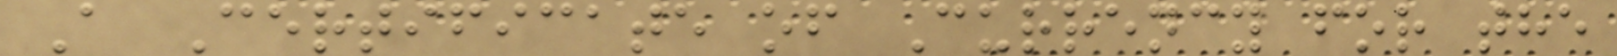A Certificate of Currency for the
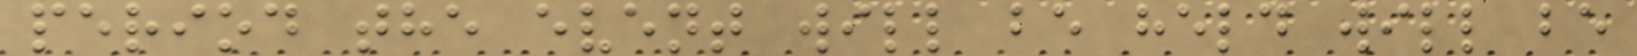period the event will be held will be
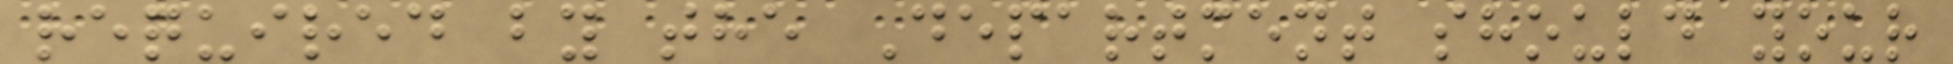required by the Department should your
